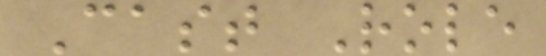Cast Role
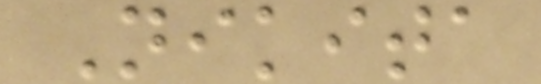Nikita
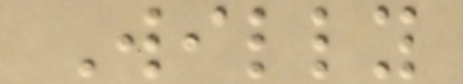Willy
